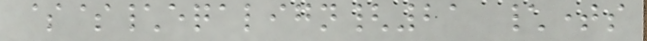$$\eqalign{21 \times
